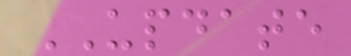UPDATE
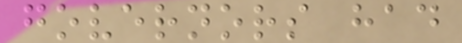governors had
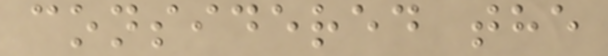considered the
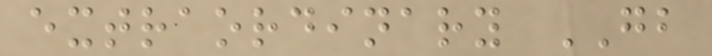extraordinary GB
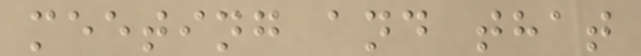meeting and that
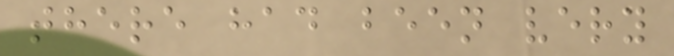there had been very
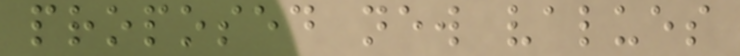proposed new values
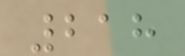218
